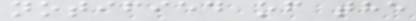notified of the
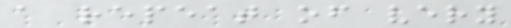a repeat of very
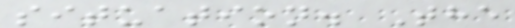situation. The
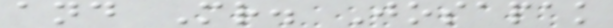and Mr. Josapak
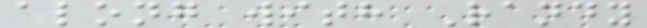along with Randy
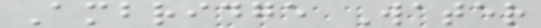Ambridge Water
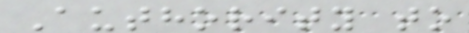Authority to
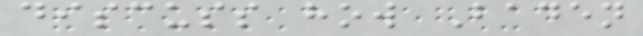discuss how Baden
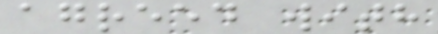agreed with
